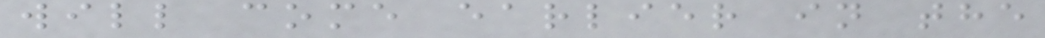will come earlier in the
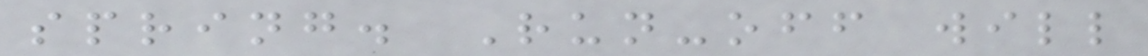spring. Run-off will
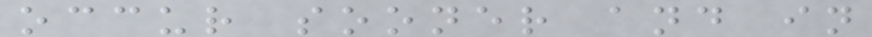occur sooner and in
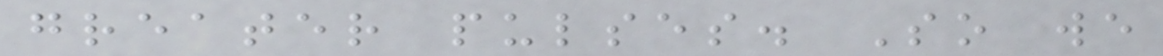greater pulses. So we
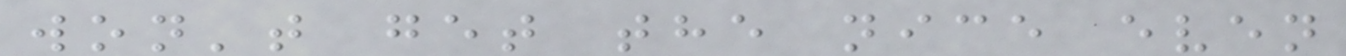won't get the nice even
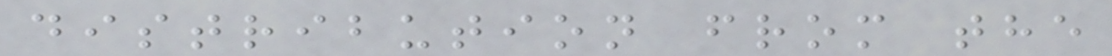distribution from the
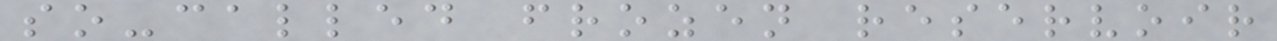so-called frozen reservoir
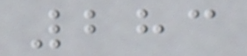283
